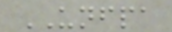UNFPA
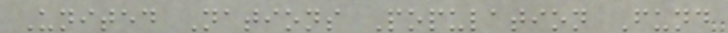United Nations Population Fund
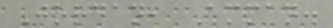Jordan, Amman.
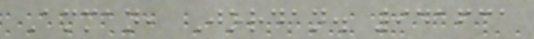Amman, Jordan. 941631
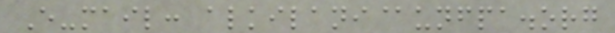E-mail: alkilani@unfpa.org
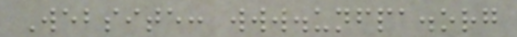Website: www.unfpa.org
